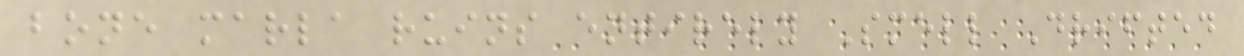bone marla ruins entirely Smell Drifted
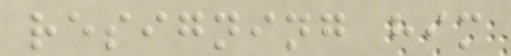resigning him
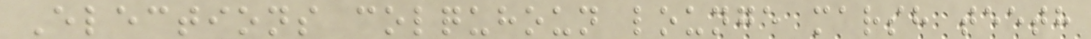Elections colquhoun lounge marsh teeth
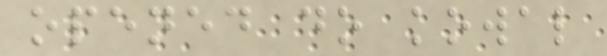opened do kowal
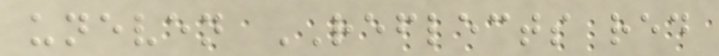uneven REFLECTS red
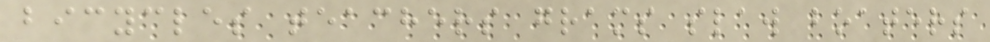bicycles teachers grams slaw boaters
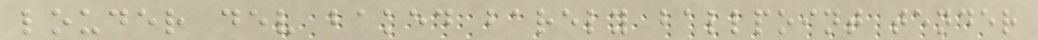louder dev baked barely ballpoint tender
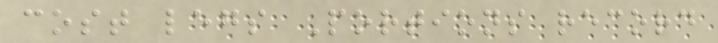cost legs Portions record
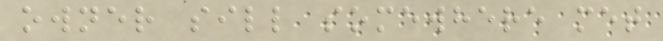owner sill somewhere met
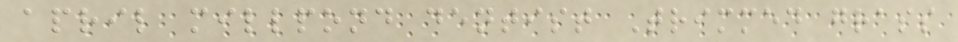april millpond dentist Trimmed grass
